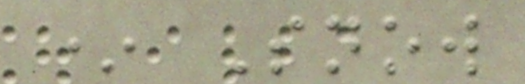* Snow
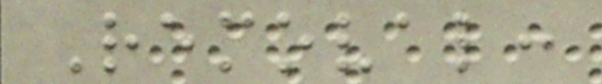Removal:
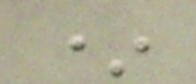*
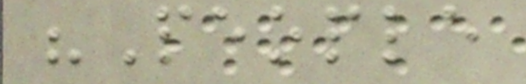"People
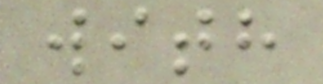with
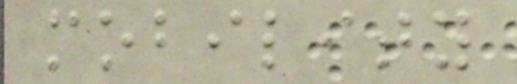mobility
